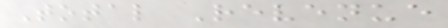Total Revenue
